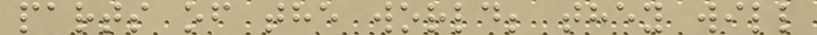parts of the world; they will
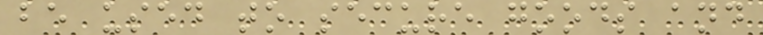be used to secure goods and
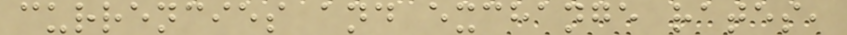currencies and exchange rates,
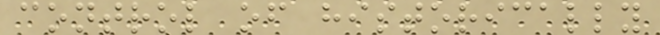control of historically
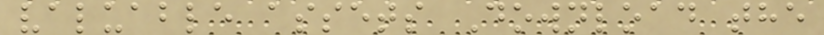valuable assets Download the
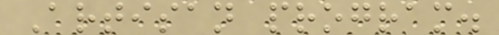Artisan program.
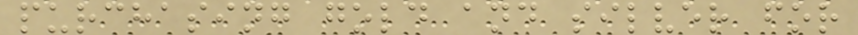purchasing gold and silver for
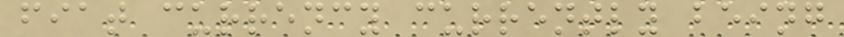fiat currency currently being
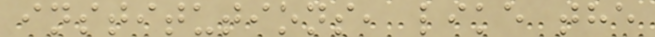institutions, like the
